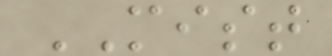MIST
